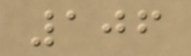106
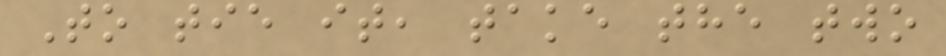To tie it, take the two
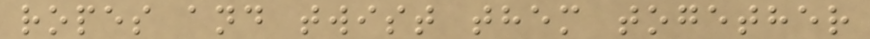ropes and twist them together
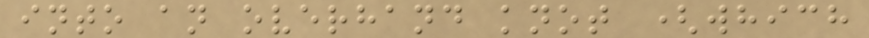into an overhand knot (which
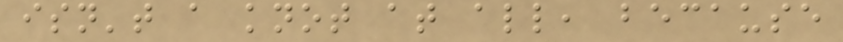isn't a knot at all, because
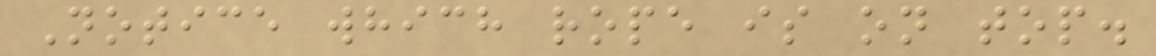Notice which rope is on top.
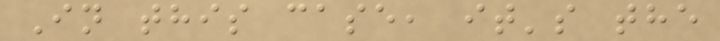In this case, it's the
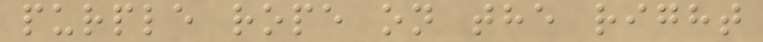purple rope on the right
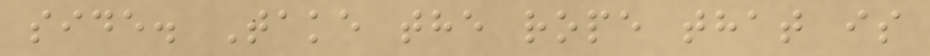side. Take the rope that is
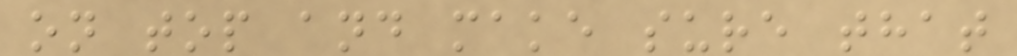on top and make sure that
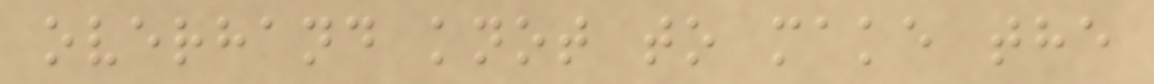overhand knot to make the
